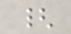{
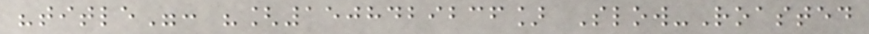"title": "[1508429236] Slow-Roasted
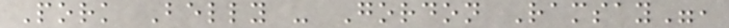Pork Belly - Gordon Ramsay",
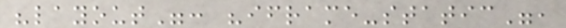"layout": "iframe-static",
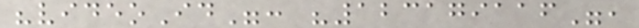"videoId": "123179116",
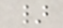}
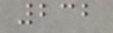232
